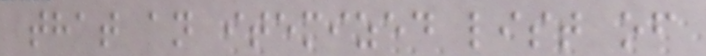that an itemized list of
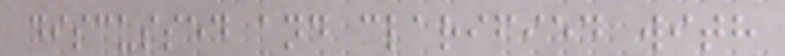discussed and clarified with
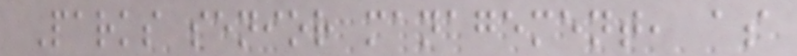Parks senior management, as
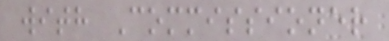with Commissioner
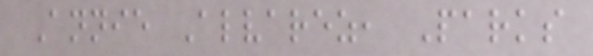Annie Alvarez, Parks
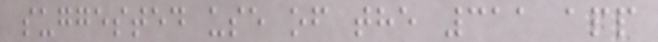suggested use of the 311 app
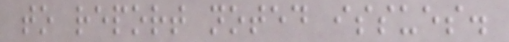to report noted issues.
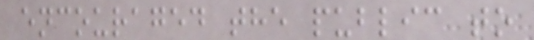encouraged the public to
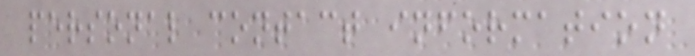personal contact information
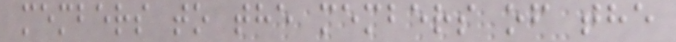members to the members of the
